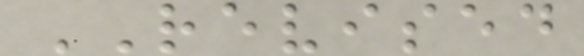REVISED
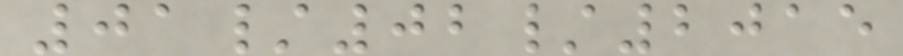01/02/2015
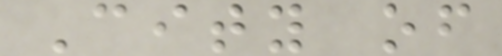City of
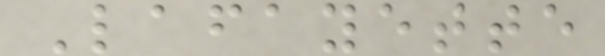Lafayette
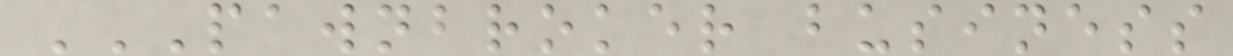PAWNBROKER BUSINESS
